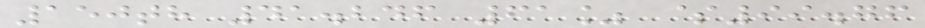150th 41.246 61% $99.76
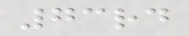73rd
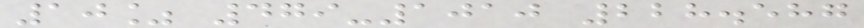10% 479-1010 228.587
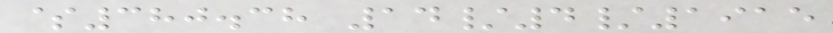$380.38 14/4/1915
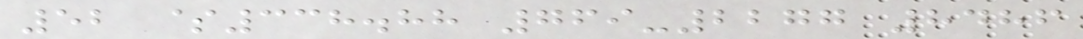52 $338.88 769-2277 8486
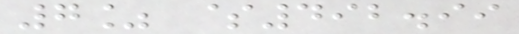7% $492.99
